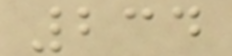234
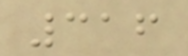316
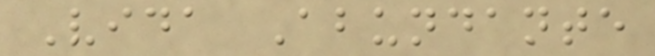Vida Abundante
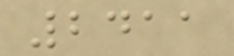2411
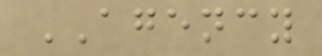AGENCY
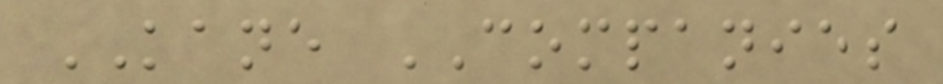KANE COMPANIES
